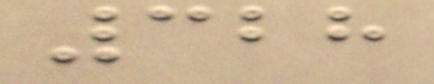328
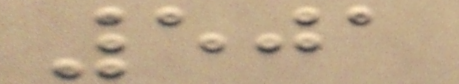501
